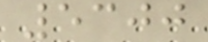5300
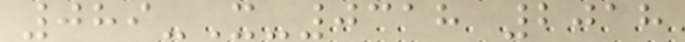089-X-0318 2018
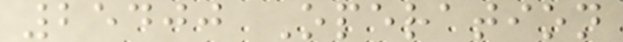25400 Operation
